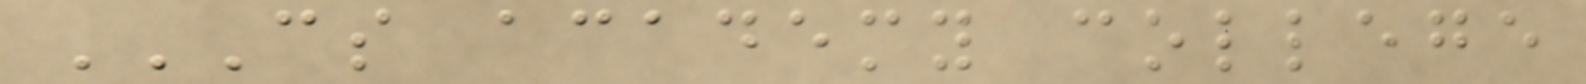CS ACADEMY COLLEGE
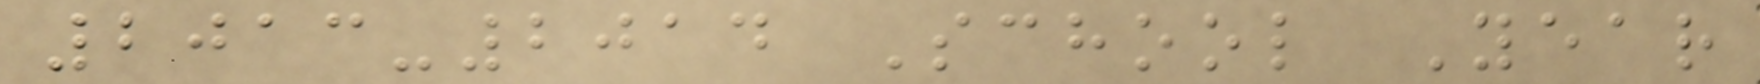2013-2014 School Year
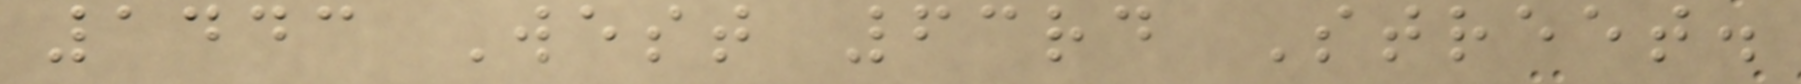1443 West 63rd Street.
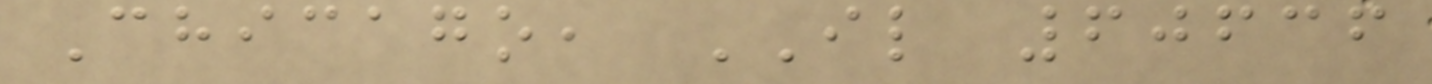Chicago, IL 60636
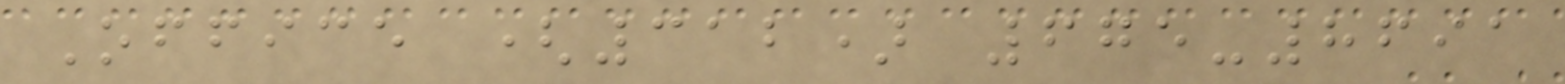Office (312) 675-8691
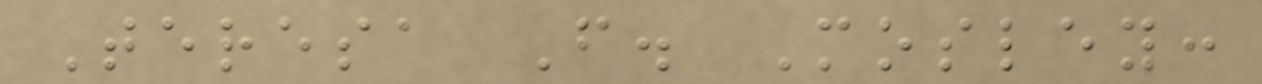Teresa F. Mosley:
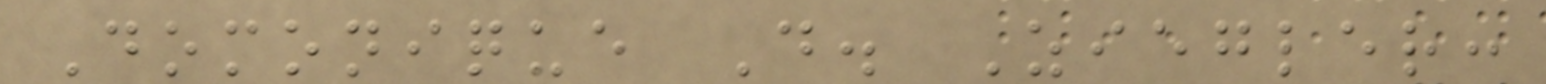Domonique D. Ziegler:
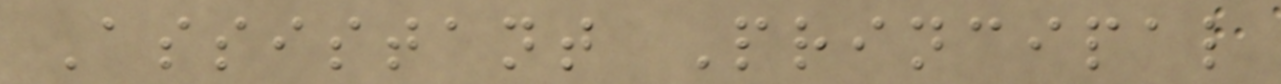Assistant Principal
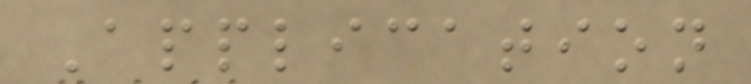Application
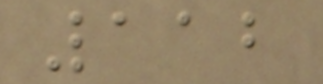112
